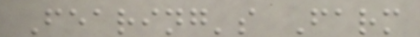Fearing's Farm
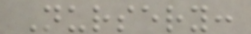Nursery:
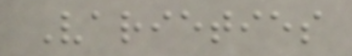Varieties
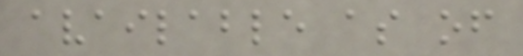available as of
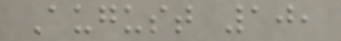August 10,
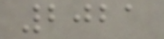2021
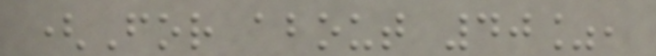(For about 40%,
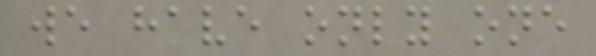we have only one
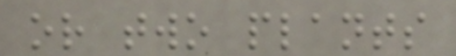or two plants
